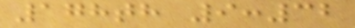178th 9:32
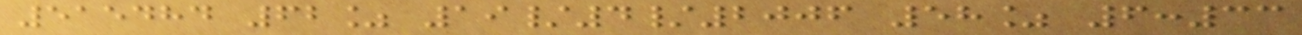515484 62% 19/4/2006 58% 6:33
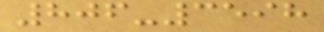806-3598
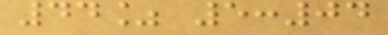44% 5:04
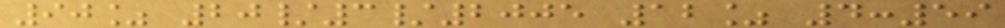90% 20/3/2005 12% 4:59
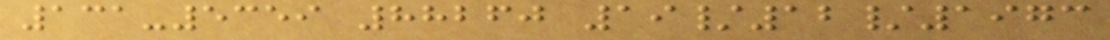131-5359 88260 19/12/1973
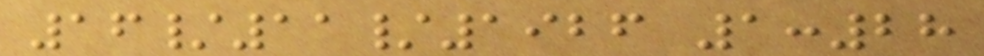16/11/1926 1:28
